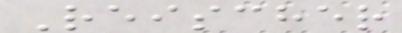Reischer
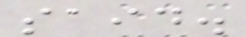said.
